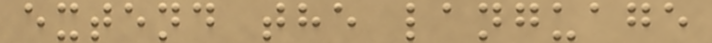extend the language
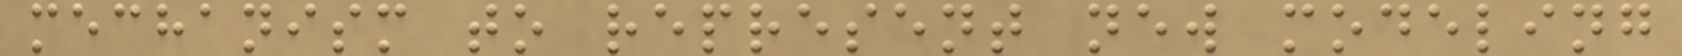mechanism to represent new modeling
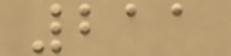211
